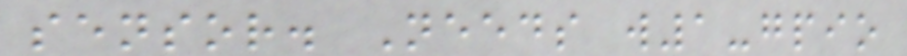sensor. Needs w1-gpio
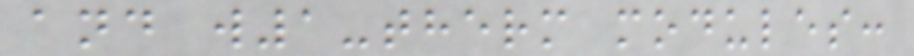and w1-therm modules:
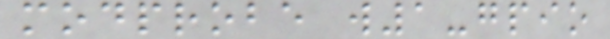modprobe w1-gpio
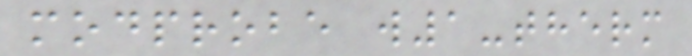modprobe w1-therm
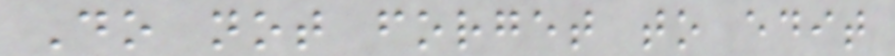Do not forget to edit
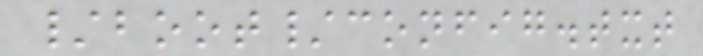/boot/config.txt
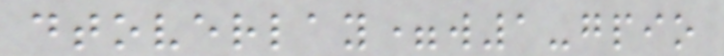dtoverlay=w1-gpio
